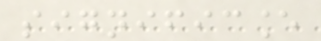significance
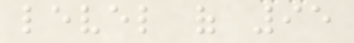level of 95
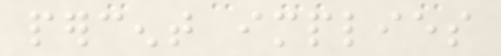percent implies
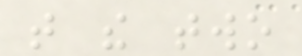that the two
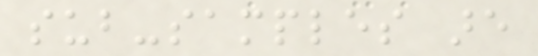sub-samples are
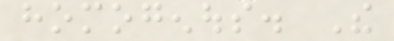homogenous. The
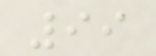99
